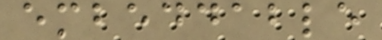embeddable
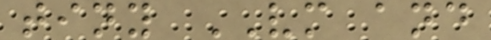tiny VM and
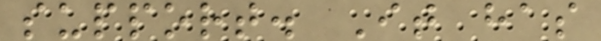support. It has
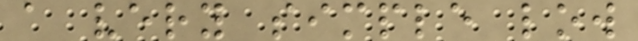a very simple low
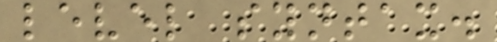level syntax.
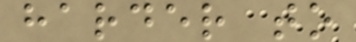harder to
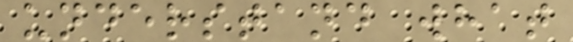understand what
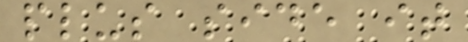plus side it
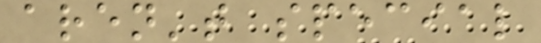aren't special
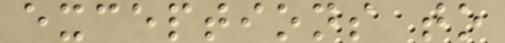exceptions to
